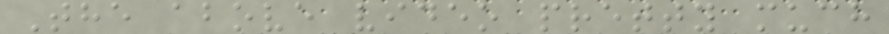The above video pretty much
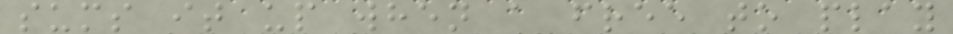sums it up when a free to play
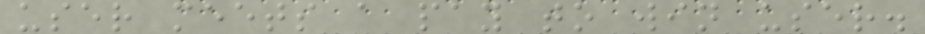user meets a pay to win user.
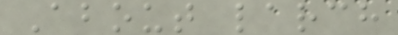About larch
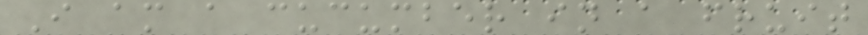I am a cucumber in a fruit
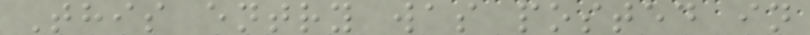This entry was posted in
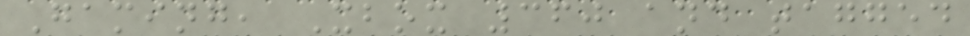Gaming, Xbox 360 and tagged
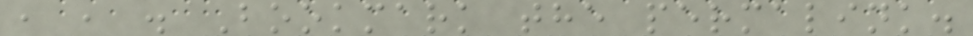, , . Bookmark the permalink.
